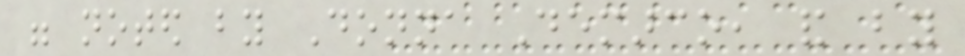were noted by Donna Demarco, and by
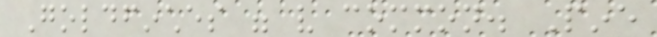Goldfinches were very common. Pine
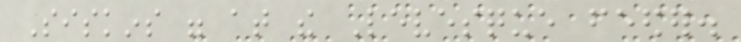Siskins were at the Levesque feeder.
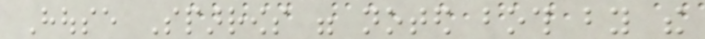House Sparrows were noted both by the
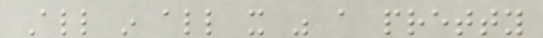All in all it was a pretty
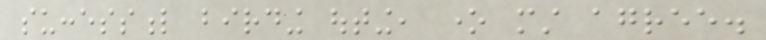successful birding outing, one must agree.
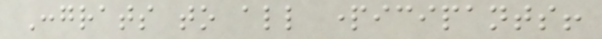Congrats to all participants!
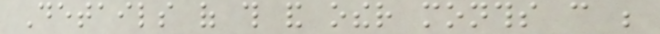Details of this and other months can be
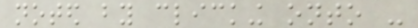noted by clicking onto -
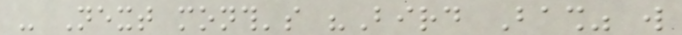- Next month's "Bird Bash" will
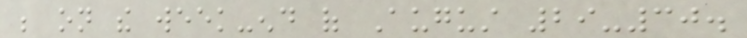be on the week-end of August 29-30.
